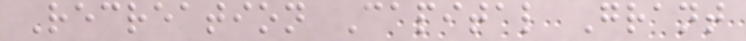Recreation Capital Grant
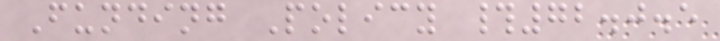Funding Policy #72.0.5
